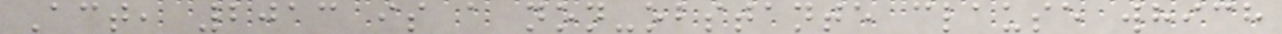Act, 2013 is a non-obstante clause which
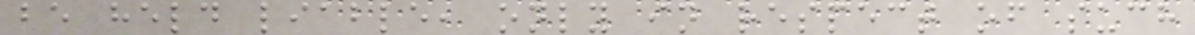be held liable, only in respect of such
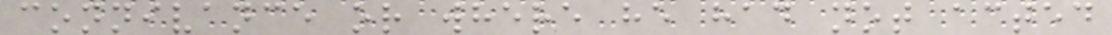connivance or where he had not acted
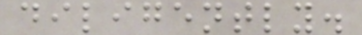diligently.
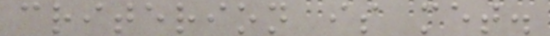criterion is met.
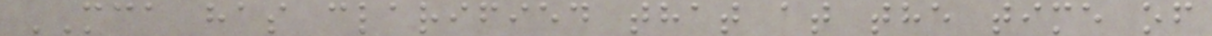MCA has clarified that at the time of
